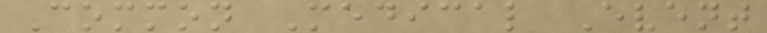Common Medical Event
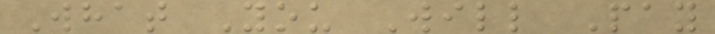What You Will Pay
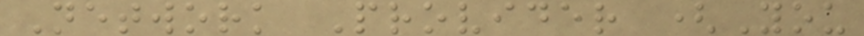Network Provider (You
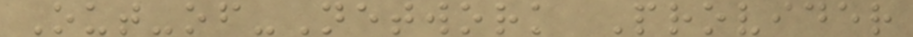Out-of-Network Provider
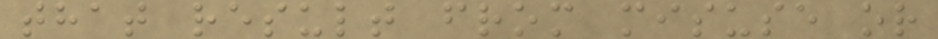that result from misuse or
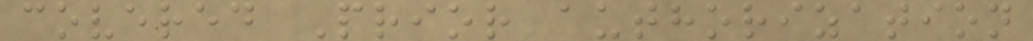covered Prior authorization
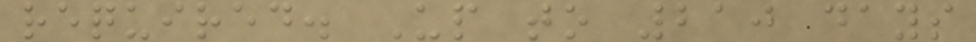required. Up to 210 days
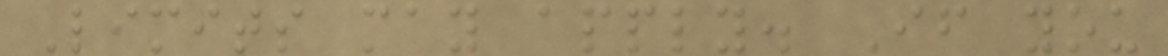Limits may apply. If you
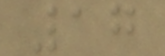17
